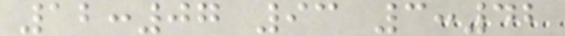12:07 93 3:42
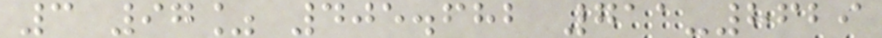3 97% 405.682 711-8629
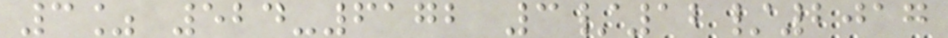3% 524-6172 3/12/2017
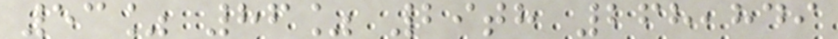53% 86% 29th 268,849
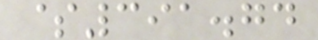$391.74
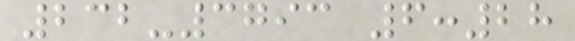232-3793 6:28
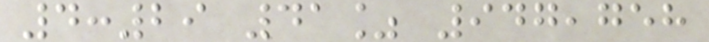4:29 41% 947,758
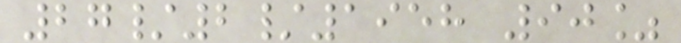27/2/1958 90%
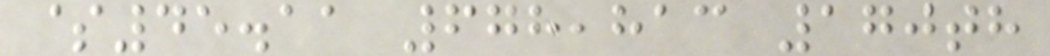$45.11 678,813 170th
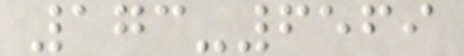173-6569
